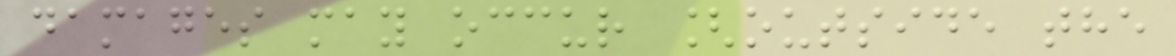damages may occur [outside the
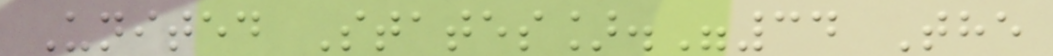United States]."34 The
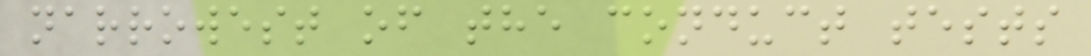narrowest of the conduct tests
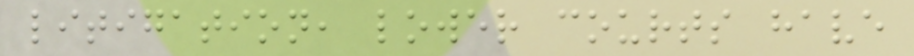litigation, lower courts have
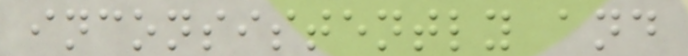inconsistently and
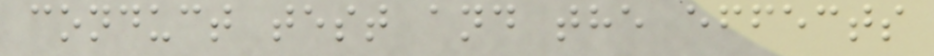conduct test and the effects
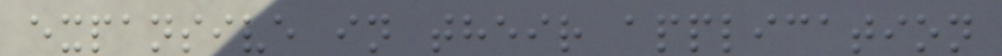expansive in their application
